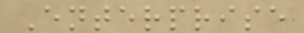Enterprise
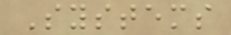Systems
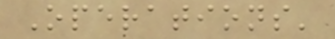Operations'
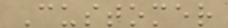Customer
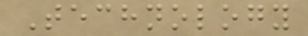Technology
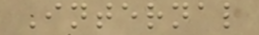Internal
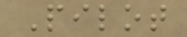Pilot
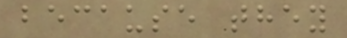because they
